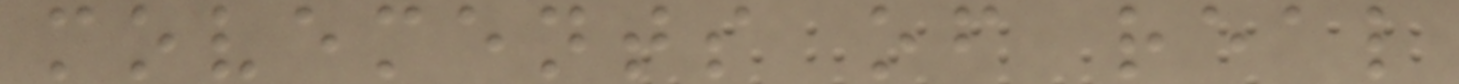movements of real
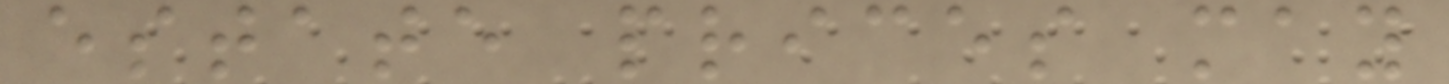estate prices may
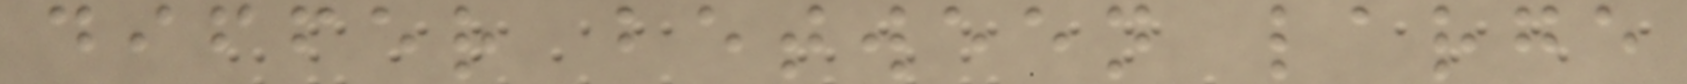differ between large
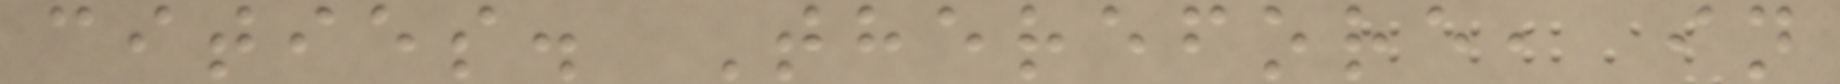cities. Therefore, in
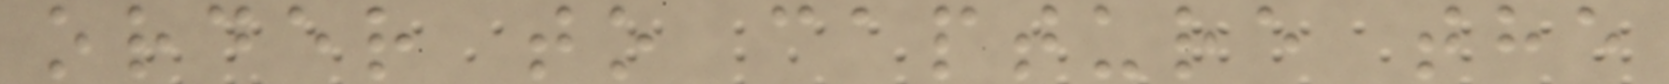order to capture the
